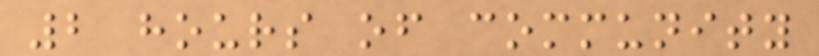2 hours of community
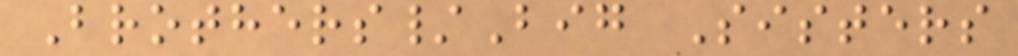Brothers/Big Sisters
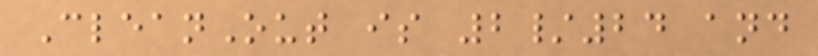CleanOut is 2/24 and
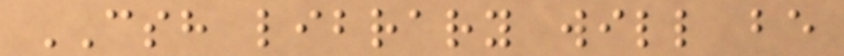CSH library will be
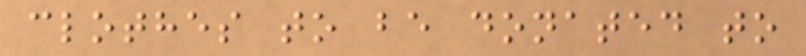clothes to be donated to
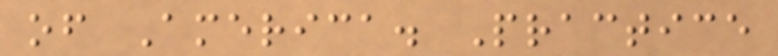of America. Practice
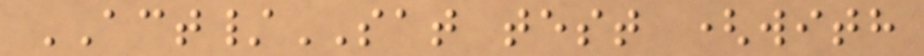ACT/SAT test (with
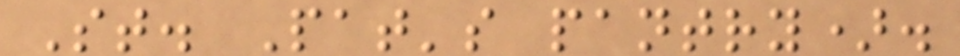St. Pat's pantry).
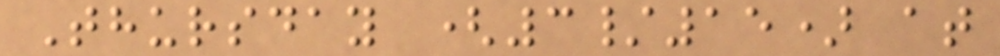Thursday (3/15) at
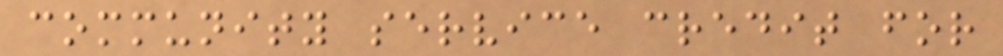community service credit for
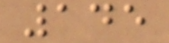145
